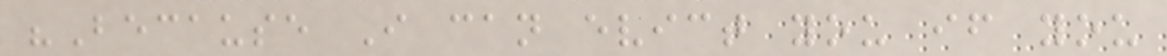"Because I can evict you if you
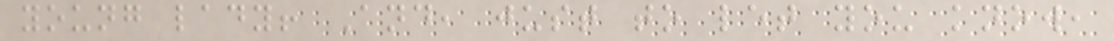young lady! And, just to let you know,
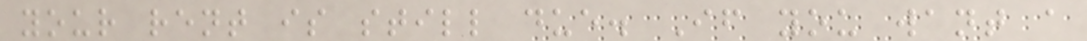your rent is still due. If you want a
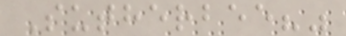Sutherbee?"
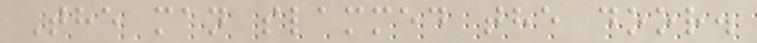The man slammed the door.
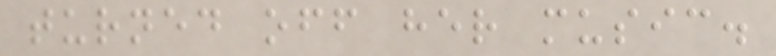turned off her music.
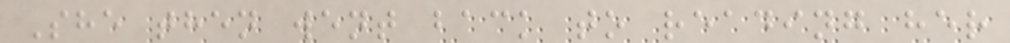She then went back to reading her
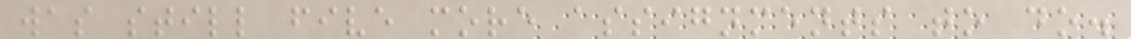was still five more assignments to do.
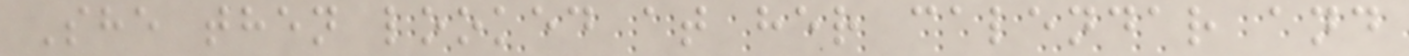She then looked at her calendar and
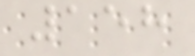158
